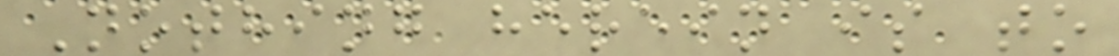Nothing herein is to
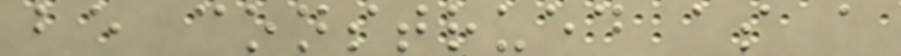be construed as a
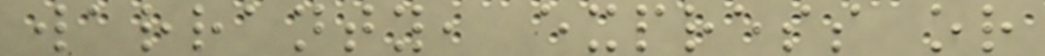warranty, express or
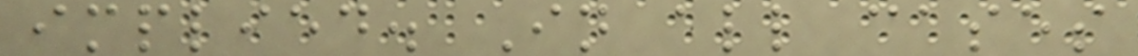implied. In all cases
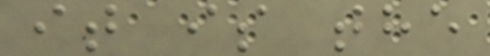it is the
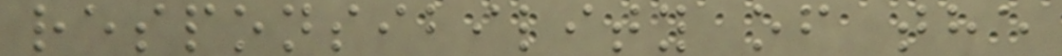responsibility of the
